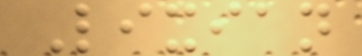Lixian
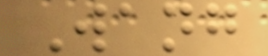Wang
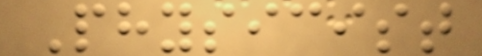Physicist
